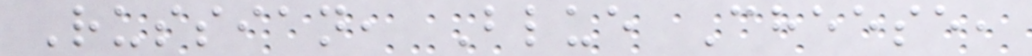Russian, Blue Cheese,
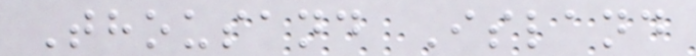Thousand Island
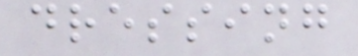dressing
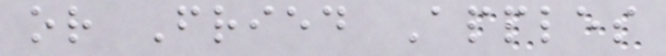or Fried Apples
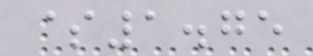$1.75
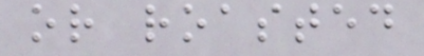or roasted
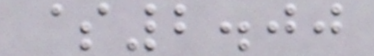$2.00
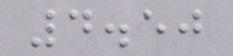4.50
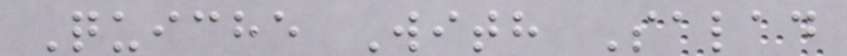Quiche With Salad
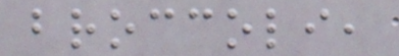broccoli,
